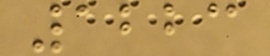1223
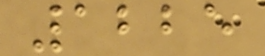1225
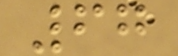67
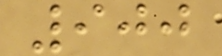900
